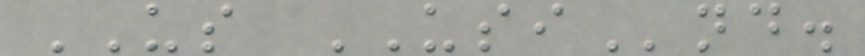US USInd.
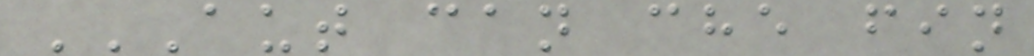AUT CAN CHE FIN
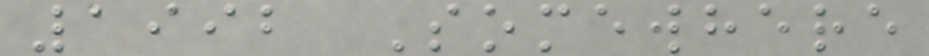1992 Somewhere
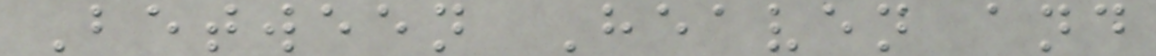Between Heaven and
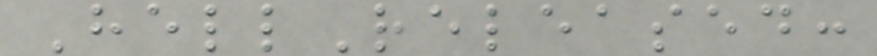HellReleased:
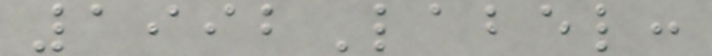1992Label:
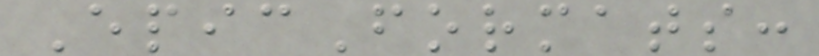EpicFormats:
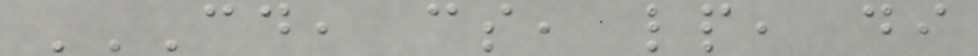CD, CS, LP, DI
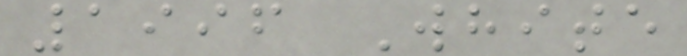1996 White
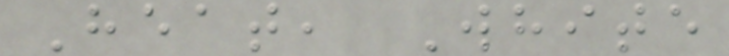Heat, White
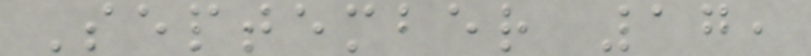September 17,
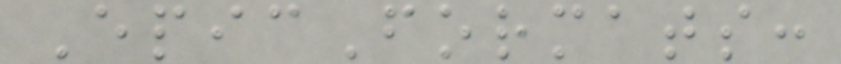EpicFormats:
